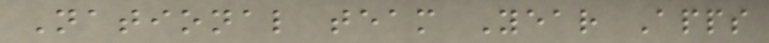National team Year Apps
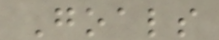Goals
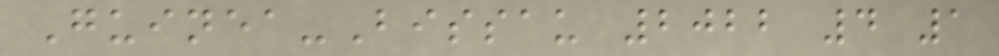Guinea-Bissau 2022 4 1
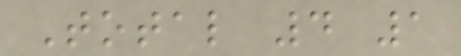Total 4 1
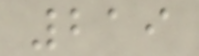219
